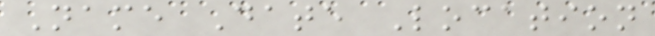Name Date Location
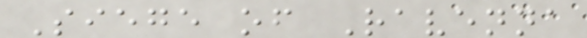Siege of Ravenna
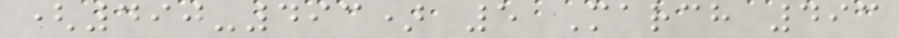(490-493) 5 March 493
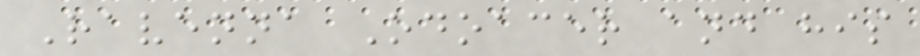Ravenna Odoacer and his
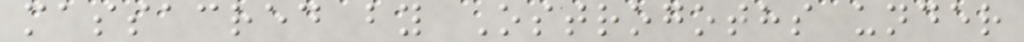massacred by Ostrogoths under
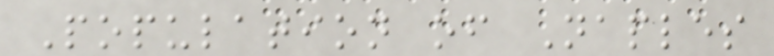Population of Naples
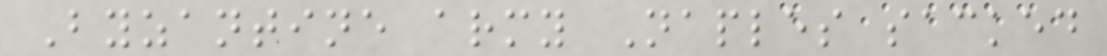Byzantine army Naples sacked
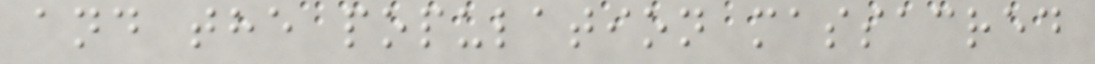and the population massacred
